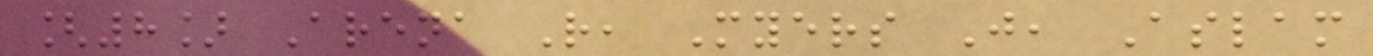[8] Arena R, Myers J, Aslam
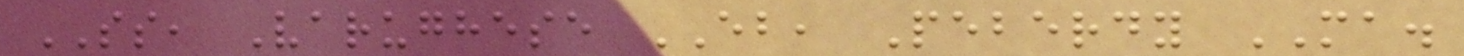SS, Varughese EB, Peberdy MA.
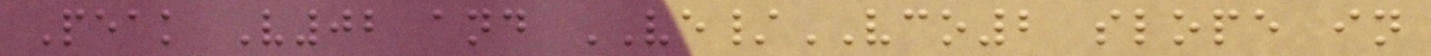Peak V02 and VE/VCO2 slope in
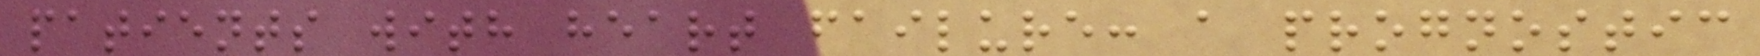patients with heart failure: a prognostic
